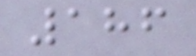186
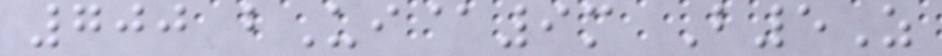700 bUi@9m B5Z
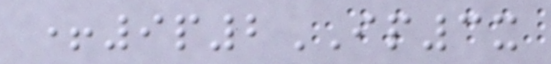+9p2IP3x
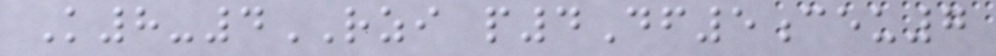K8-4RZI p4Df5ceu7
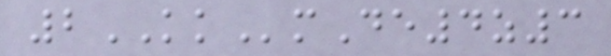2KKmDe4z3
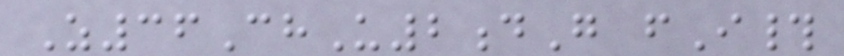Z36ChU2dG fI#
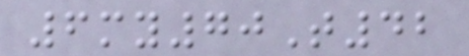6my70T42
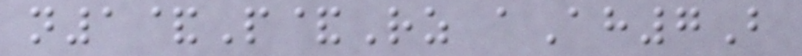n1&P&Rz aAh7B
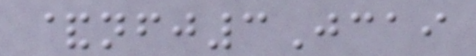&nfj3Jcai
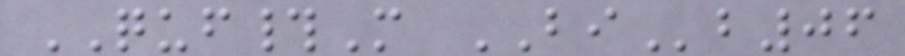QUF#M BIb06
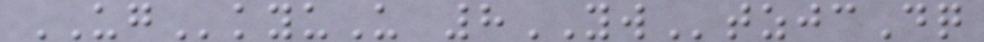UGkyuU 8YWtzjcDq
